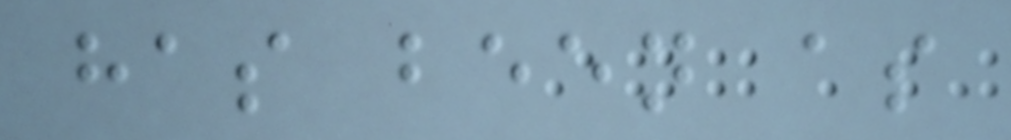has been as
